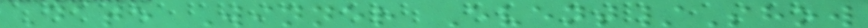Date Winner Event/Show
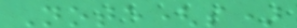Note(s)
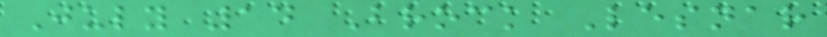July 14 Brock Lesnar
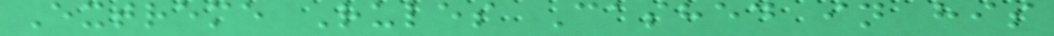Extreme Rules Cashed in his
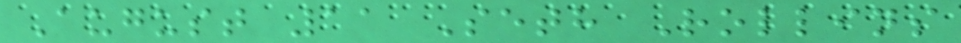August 11 Seth Rollins
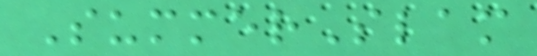SummerSlam
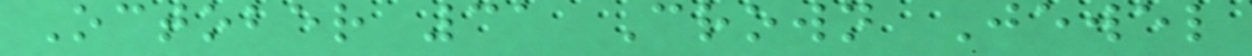October 31 Crown Jewel
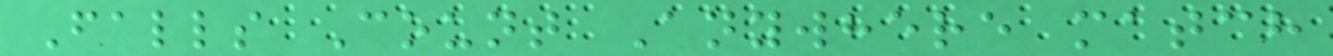Falls Count Anywhere match
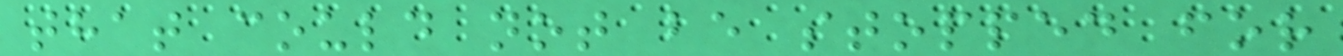that could not be stopped for
